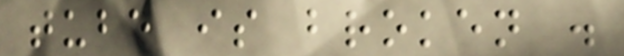tube is broken .
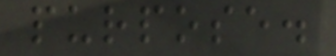purpose.
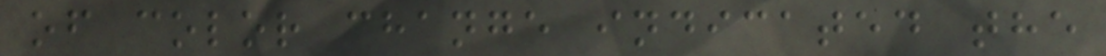of color change indicated the
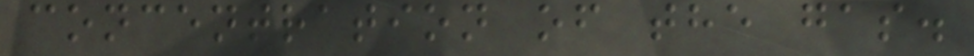concentration of the gas.
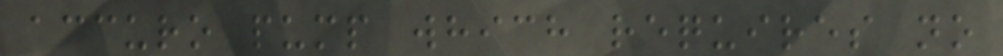accuro pump which requires no
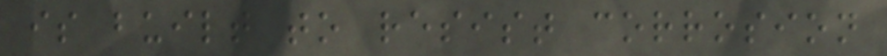is built to resist corrosion
